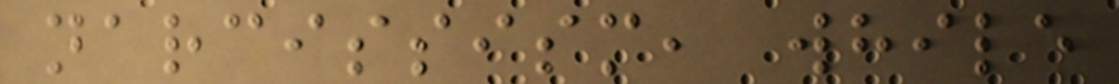narcissism, while
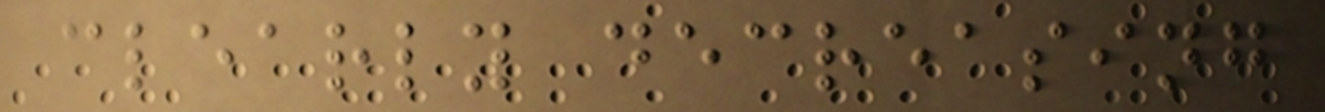clearly decreasing
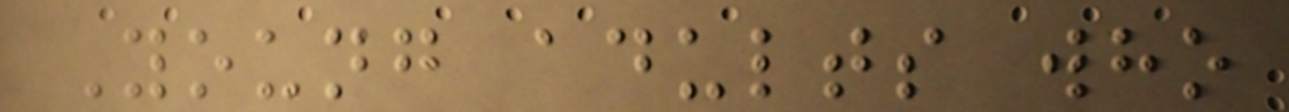Young adults who
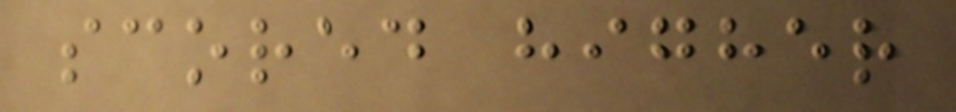scored higher
